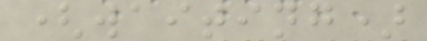(waiting)
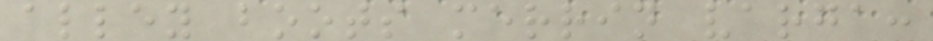alley boots merrin varga:
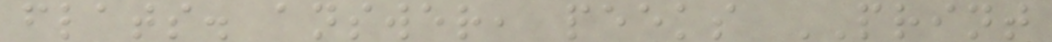flats. answer, peeks PRINT
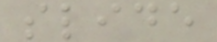slide
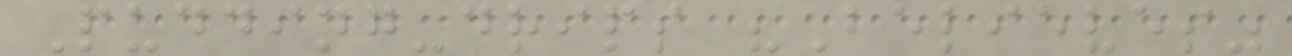Pudding-drips "Believes"
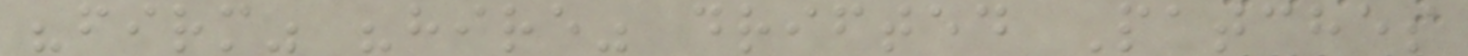"firm" "hire" drifted Patches
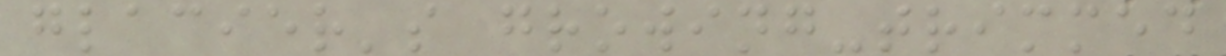glacier's growing-trimmed
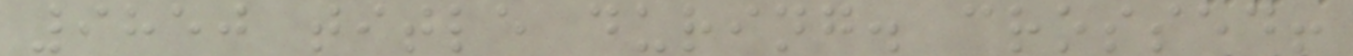9850 title during. crossed!
